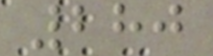280
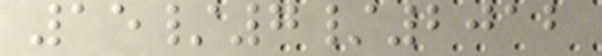15/7/2012
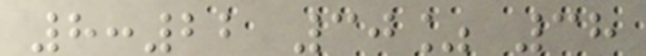8:22 30% 38
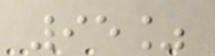95%
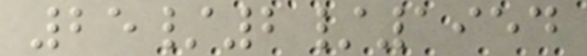25/2/1954
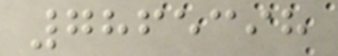7865398
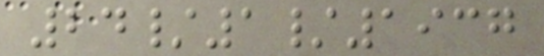24/1/1937
